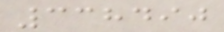338490
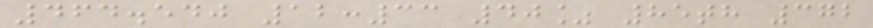464.540 12:33 40% 85th 372
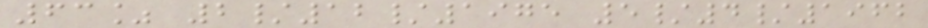63% 2/12/1975 5/4/1962
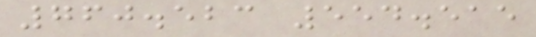760.523 554.515
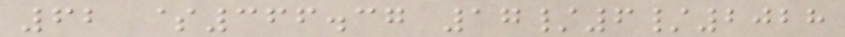62 $366.37 17/6/2028
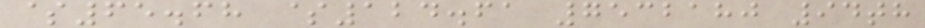$65.68 $124.61 7532180 94th
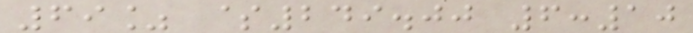69% $249.00 6:10
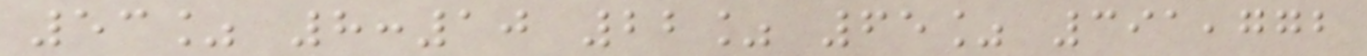53% 8:10 22% 65% 391,772
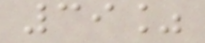39%
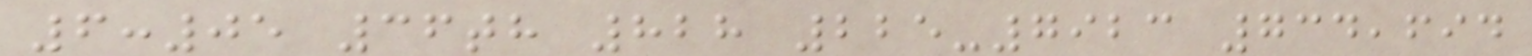6:05 36th 828 225-7923 734,694
